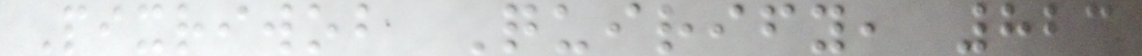Pixriwob Quirify, 823
